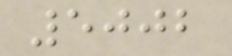5002
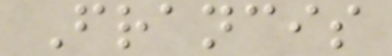Francis
